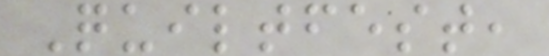Quiltfest,
